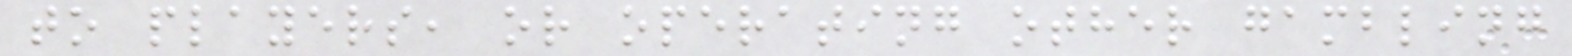to players, or operating other gambling
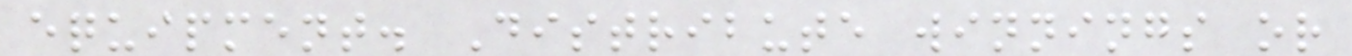equipment. Distribute winnings or
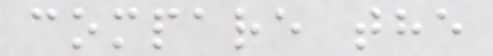compare the
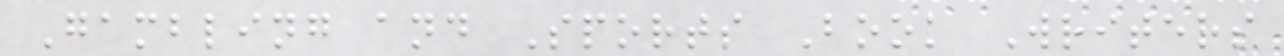Gambling and Sports Book Writers
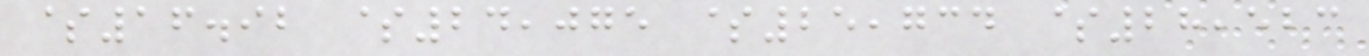$16.92 $24,075 $25,734 $28,523
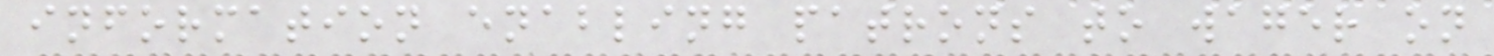information enabling patrons to wager on
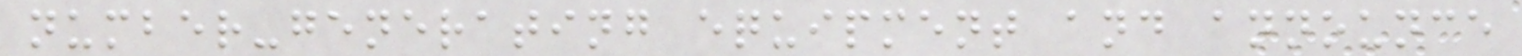number-generating equipment and announce
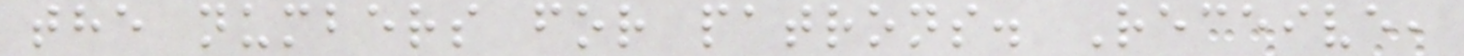the numbers for patrons. Receive,
